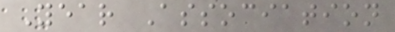Year Association
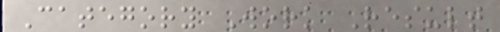Category Work Result
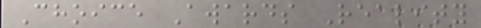Choice Awards Reality
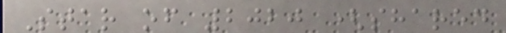Star of 2020 (shared
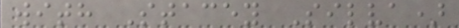with Stacey Silva)
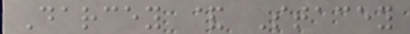Darcey & Stacey
